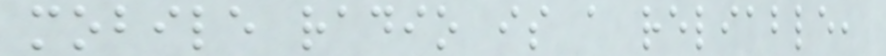mobile radio is a reliable,
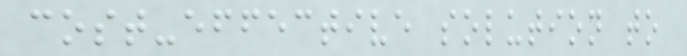cost-effective solution to
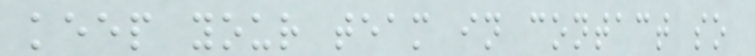keep your team in contact so
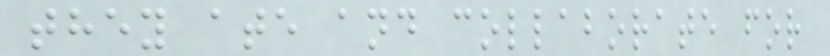they ate and collaborate for
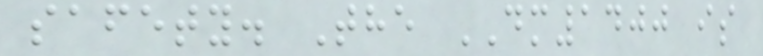safety. The DM1400 is
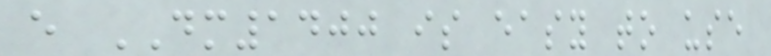e DM1400 is easy to use
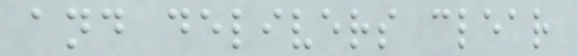and delivers clear
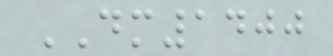DM1400
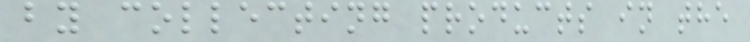by collecting products in the
